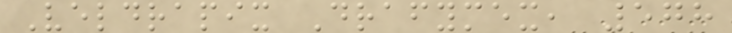Veldrapix Drafymex, 578
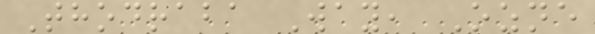Thodraba Way, Ozne
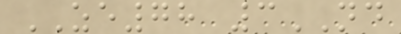ZE78 3ND
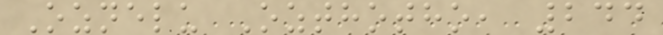Oznelu Ozthotho, 244
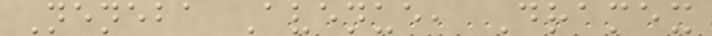Neneba Avenue, Dramex
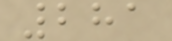281
